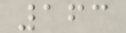163
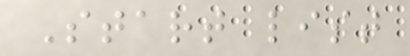Start list
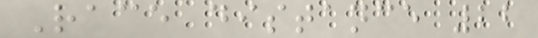Race distance 22
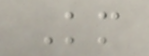Km
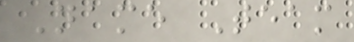Name Team
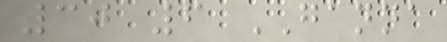30 6 GANNA
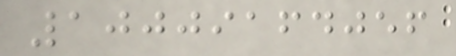10009164056
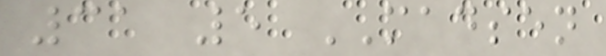31 5 MADSEN
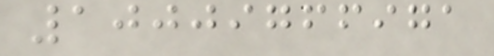10009766971
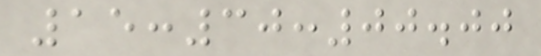15:30:00.00
